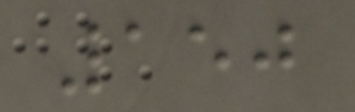150
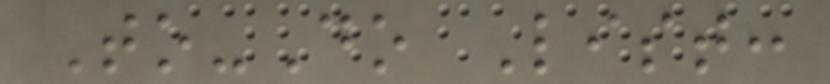To-Do List:
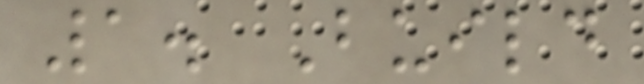1. Build
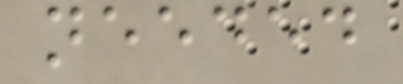needed
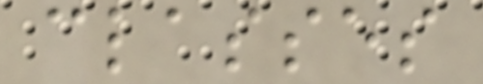classes
